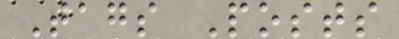Tags Posts
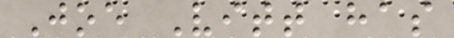Joe Vitt has
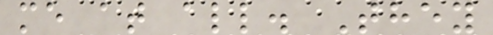me at all. They
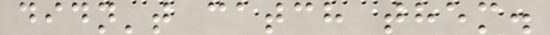didn't catch them.
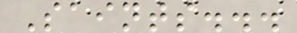Saints...
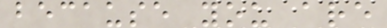because you are
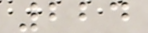224
